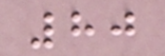80
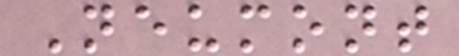Neumont
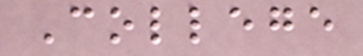College
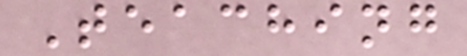Teaching
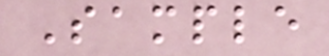Sample
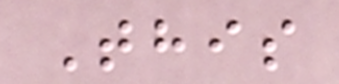This
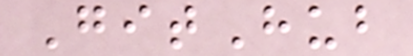GitHub
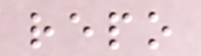repo
